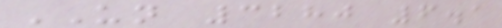UN 3280 6.1
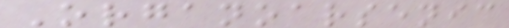Organoarsenic
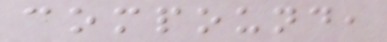compound,
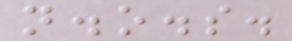n.o.s.
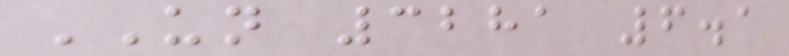UN 3281 6.1
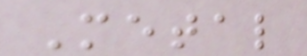Metal
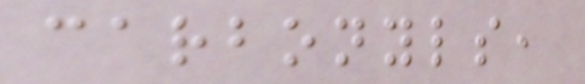carbonyls,
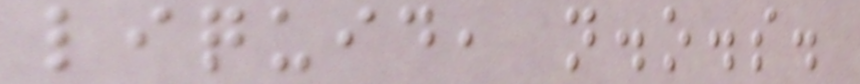liquid, n.o.s.
